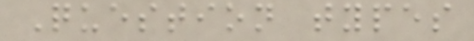Question types
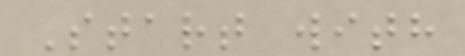Start with
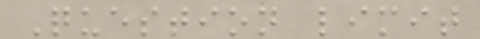Question limit
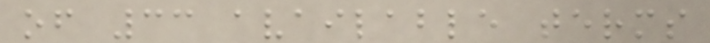of 33 available terms
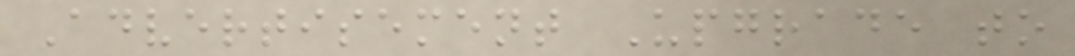Advertisement Upgrade to
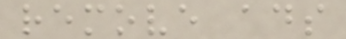remove ads
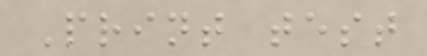Print test
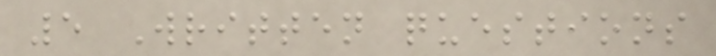5 Written questions
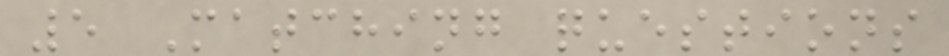5 Matching questions
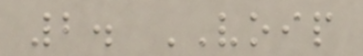2. VOIP
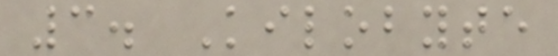3. Kilobyte
